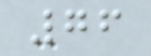76
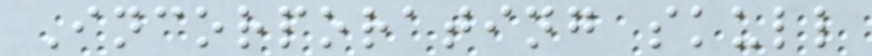Incorporating skull
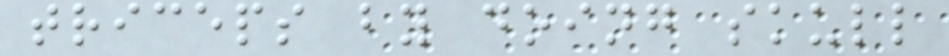triceps by doing skull
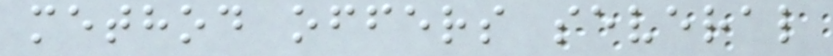method offers several
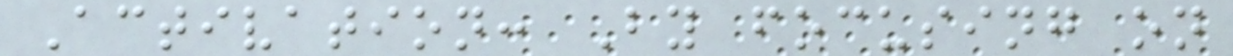Activation: By focusing on
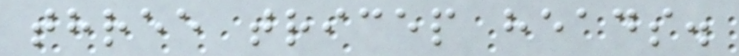three tricep heads.
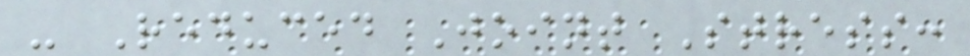- Reduced Joint Stress:
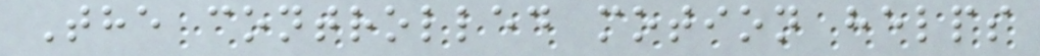The controlled motion helps
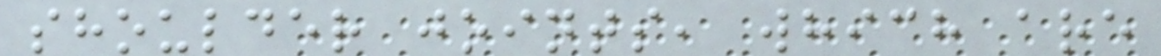shoulder joints, which are
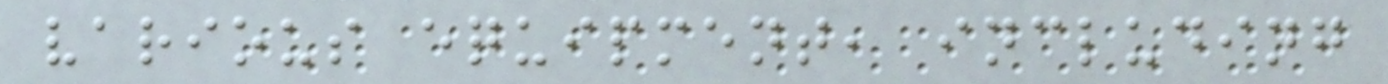various equipment, including
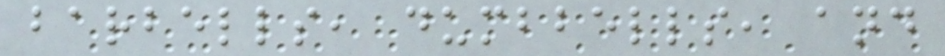barbells, dumbbells, and
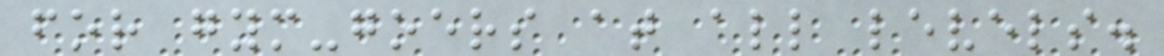for gym-goers at all levels.
